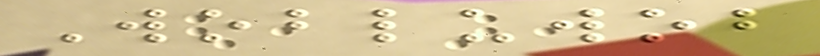Wobluwob
